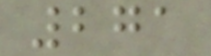271
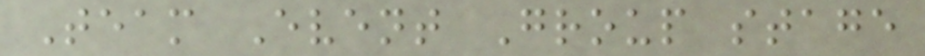Team Event Group stage
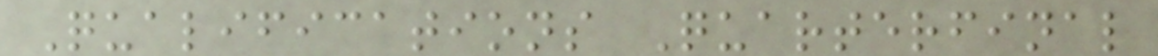Qualifications Quarterfinal
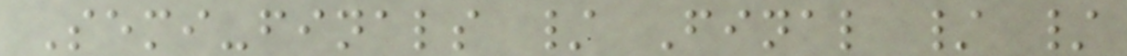Semi-finals / Final / /
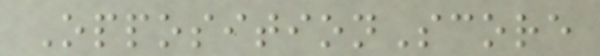OppositionScore
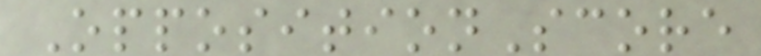OppositionScore
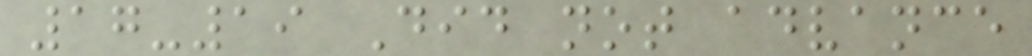17-19 Did not advance
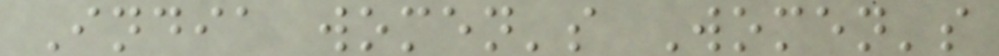India women's Women's
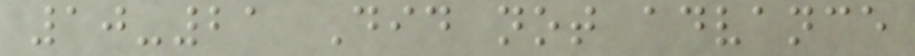10-21 Did not advance
